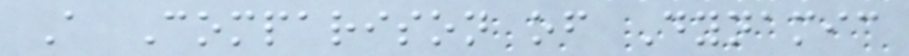A Comparison of Dynamic
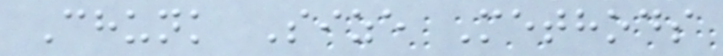Chunk Size Methods
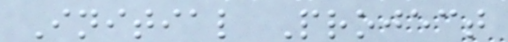Initial Project
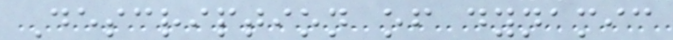Description of dynamic
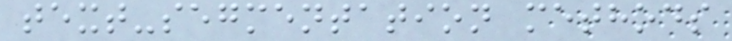text-segmentation methods
